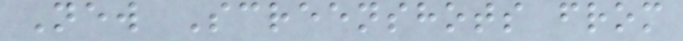New Screenshots from
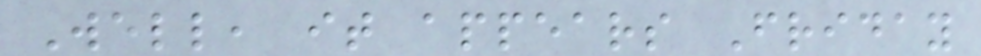Well, it appears Friday
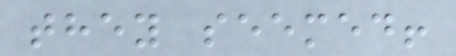they seemed!
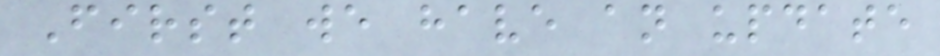First we have an update
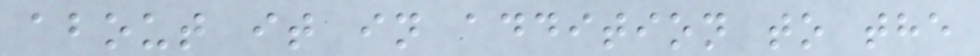about it in addition to the
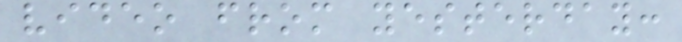video from yesterday:
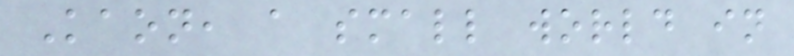Kaon, a small world in
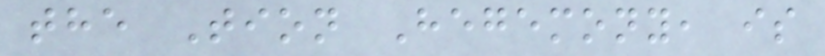the Tion Hegemony, is
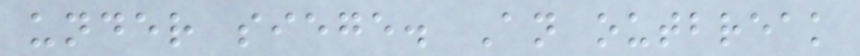under siege. An outbreak
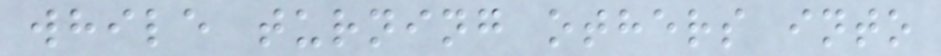while turning others into
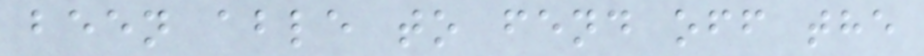been able to fend off the
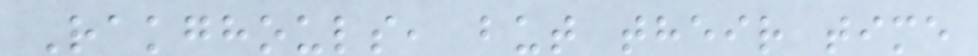Rakghouls, but their time
